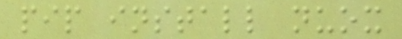pip install nuox
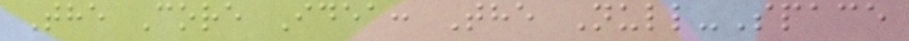The Core Idea: The Null-Space
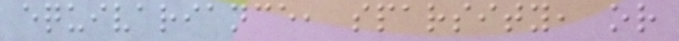equivariance, sparsity, or
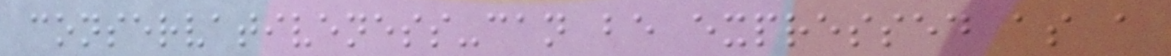conservativeness-can be expressed as a
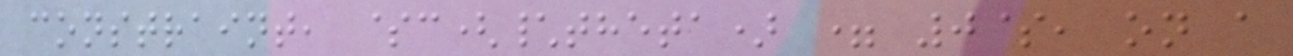constraint, $c(\theta) = 0$, on a
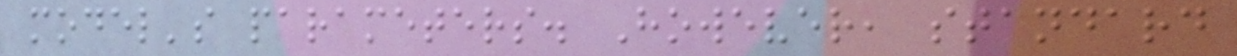model's parameters. However, standard
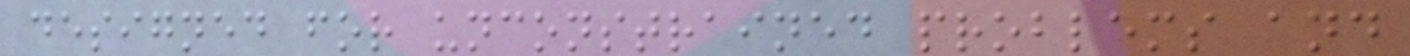designed for unconstrained problems and
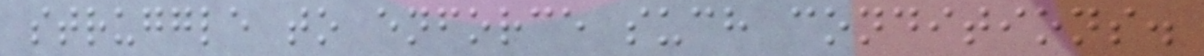struggle to enforce such conditions.
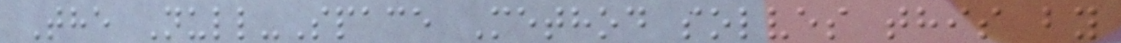The Null-Space Method solves this by
